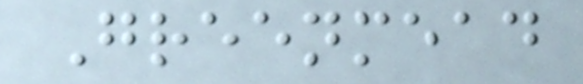Greenmead
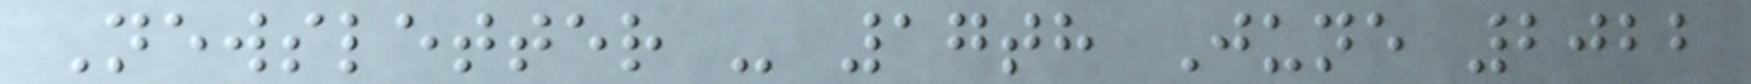Newsletter - 17th June 2022
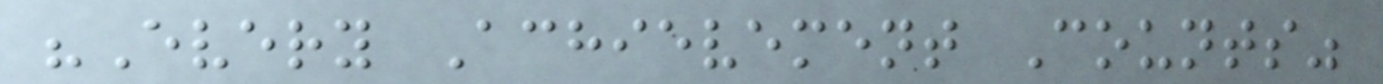"Every Achievement Counts"
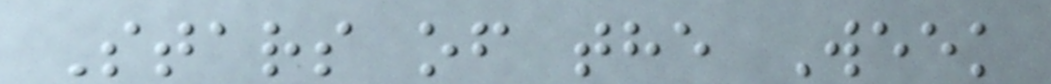Stars of the Week
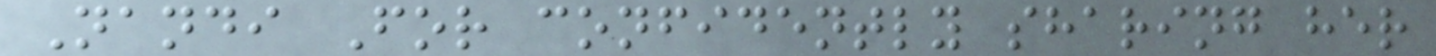Nandi For confidently sharing her
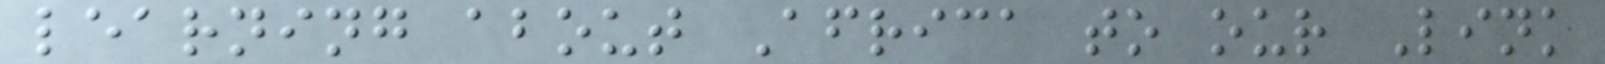learning about Africa to our Link
